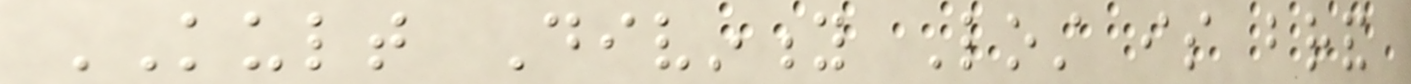KULT Divinity Lost is brand
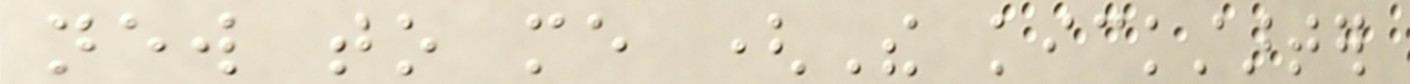new to me (The kickstarter
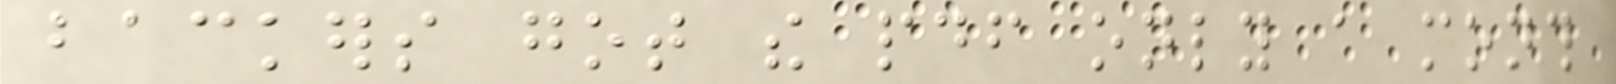backers got the pdf only a month
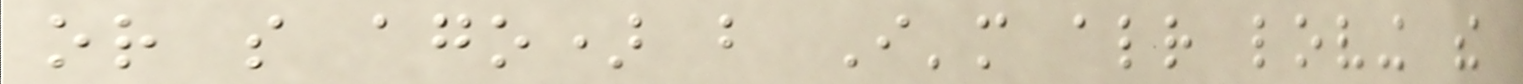or so ago) but I'm already loving the
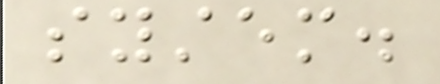system.
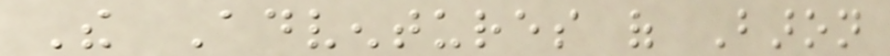The Adventures of Baron
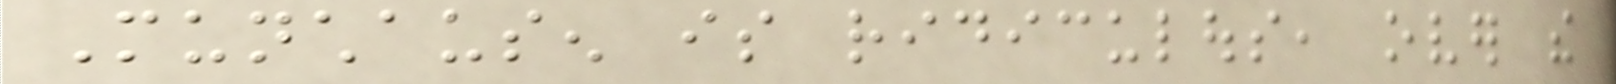Munchausen is ridiculous, over the
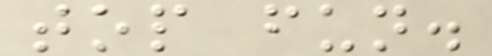top fun.
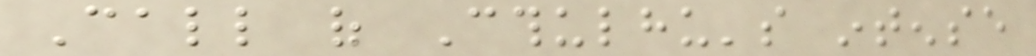Call of Cthulhu's intense
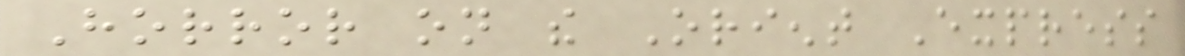Horror on the Orient Express
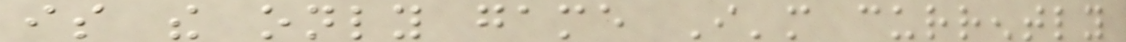is the only game I'm currently
